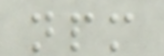npm
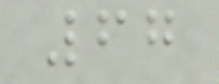67
